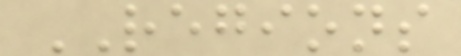REGIONS
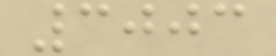3003
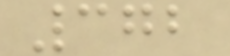372
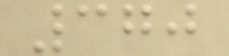370
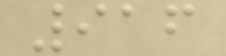916
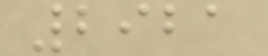2921
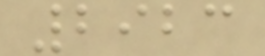2923
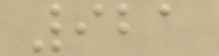921
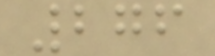276
